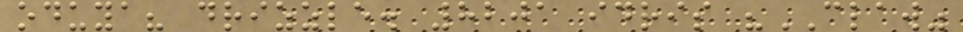oduya? drizzle. 8201 idris "CLAW"
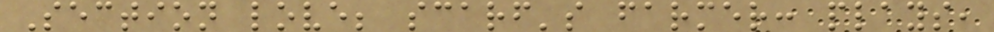Section love; scarf's farmer: plays,
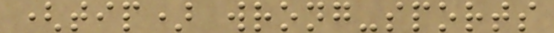(tip) wrong-sports
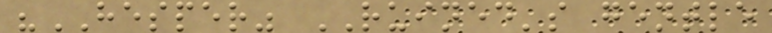"HESPER" RUINED's gentle
